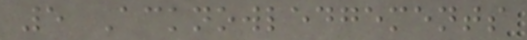5 Acknowledgements
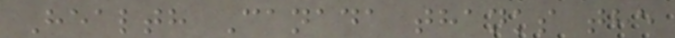Health Canada thanks the
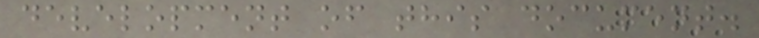development of this document.
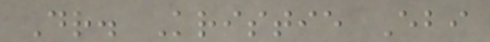Dr. Kristie Ebi
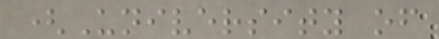(University of
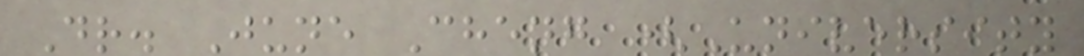Dr. June Cheng (University
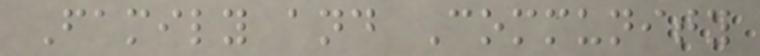Family and Community
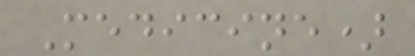Medicine)
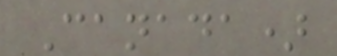Canada)
